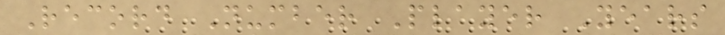Record Number Player Years
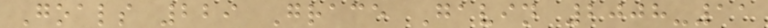Goals 229 Grace Gavin 2008-11
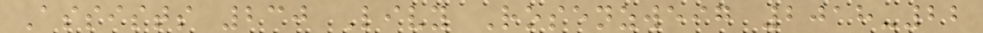Assists 230 Livy Rosenzweig 2018-22
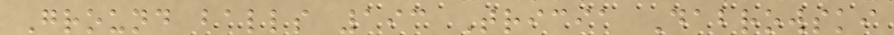Ground balls 193 Tricia Dabrowski
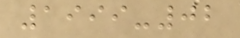1999-02
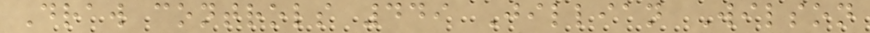Draw controls 449 Jillian Wilson
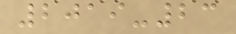2019-23
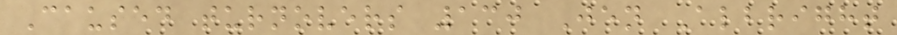Caused turnovers 130 Jen Albright
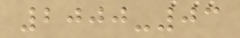2000-03
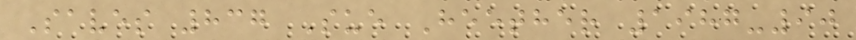Saves 837 Sue Heether 1987-90
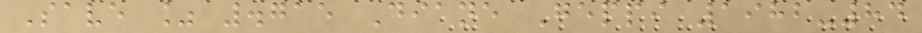Save % .715 Diane Geppi 1982-84
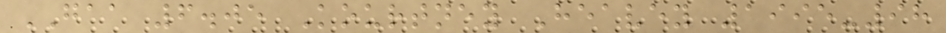GAA 6.05 Kourtney Heavey 1995-98
